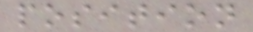position
